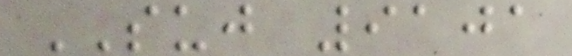SUJ 9101
